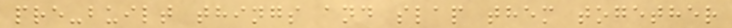pre-built things and slap them together
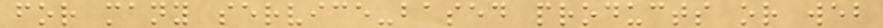for many service-based products or web
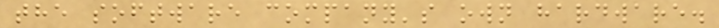the software company's own hardware.
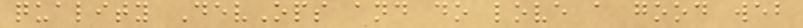quality DevOps and do love a good web
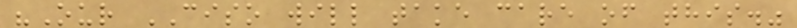"Our CISO will take care of this."
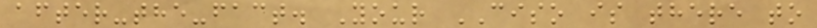after-the-fact. Your CISO is there to
